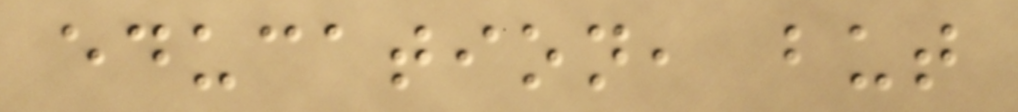education, but
